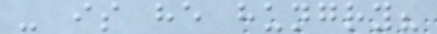- is he hungry?
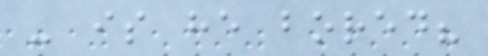- is he bored?
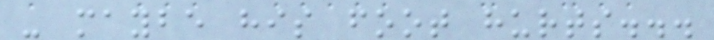- maybe his foot hurts...
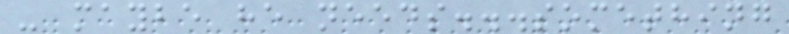- maybe he needs...something
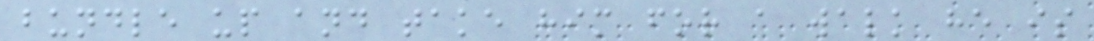bundle up and take him for a walk he is
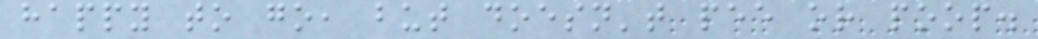happy to go, but doesn't pee or poop.
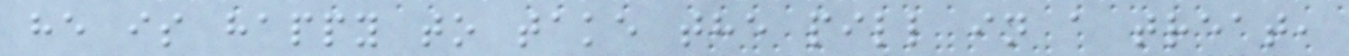he is happy to take the pill in a treat,
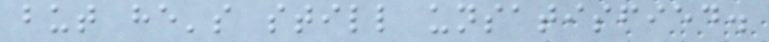but he's still unsatisfied.
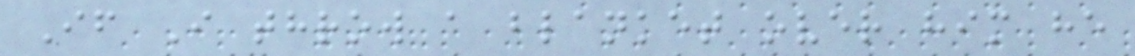If I throw a blanket over him he
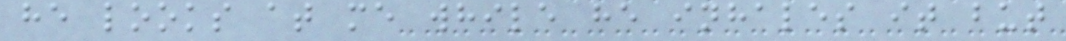he looks at me while he inhales it but
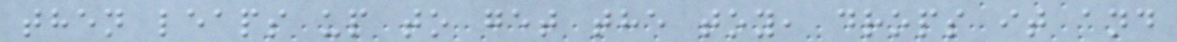then leaps up to get the toy, drops it and
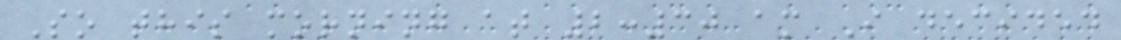So this morning at 2:30 am I decided
